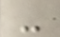-
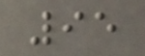95
